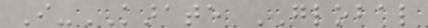I-KARATE GLOBAL
